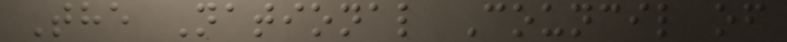The National Council of
